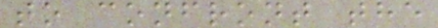to confront the
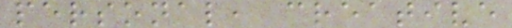personal, creative
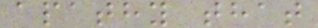apathy that
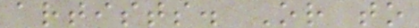artists. Or to
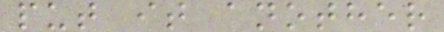put it another
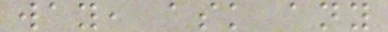way, ask any
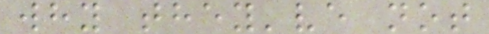why they've not
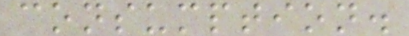consumption.
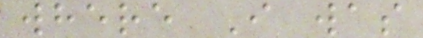where I was
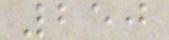250
